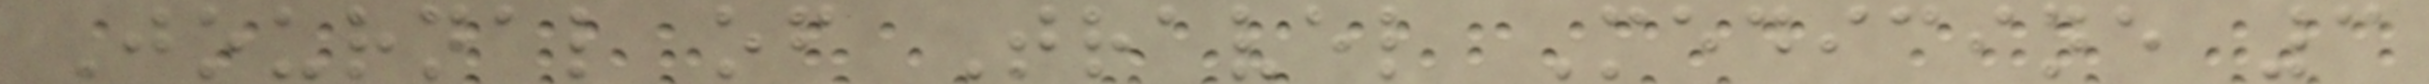Journal of Travel Medicine 3
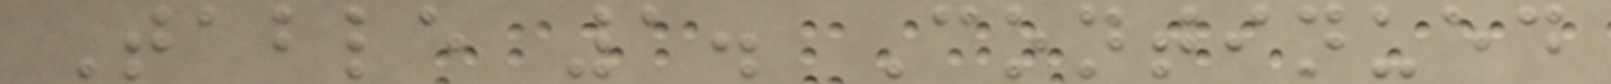Table 1. Continued
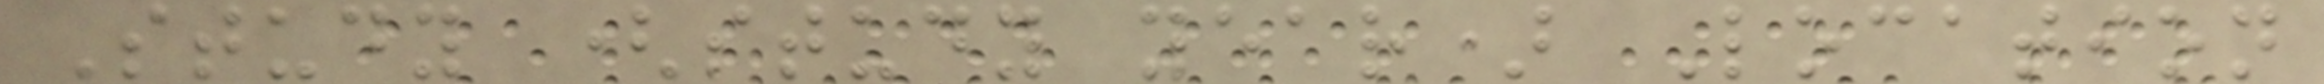Study (study year) Location
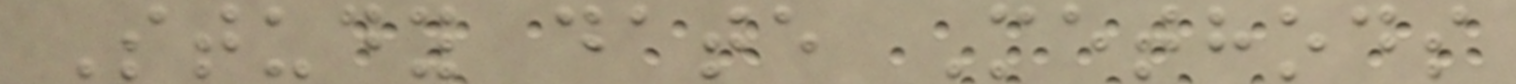Study date Methods
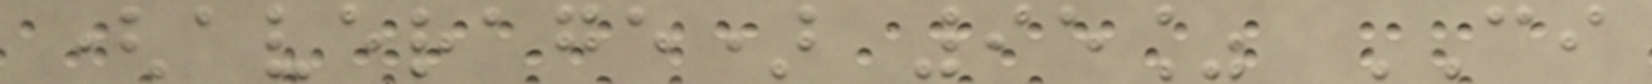(average) 95% CI
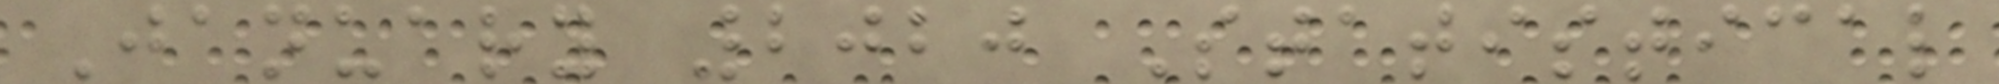January 2020 Statistical
